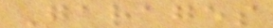Garages
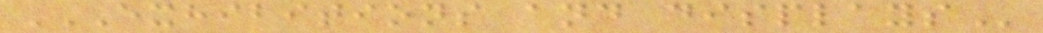EXHIBITIONS AND DISPLAYS
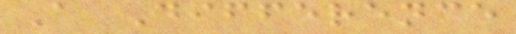A Difference
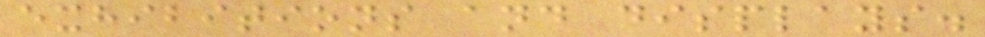exhibitions and displays.
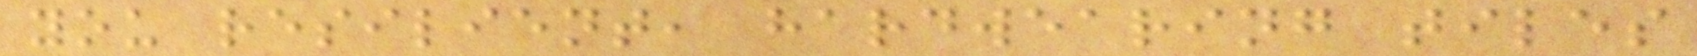you resilient, hardwearing tiles
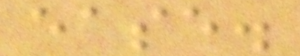ease.
